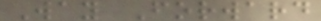Way Forward
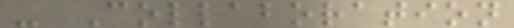- Collaboration
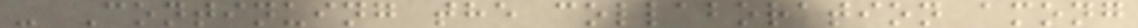- Continuing the collaboration among
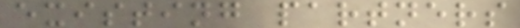existing partners
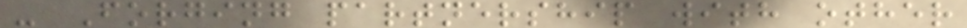- Forging partnership with other
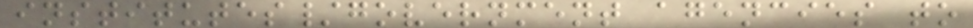institutes/government agencies to
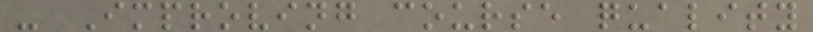- Improving course quality
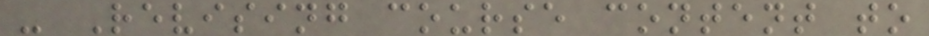- Revising course content to
